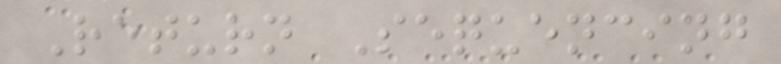Return Sequencing
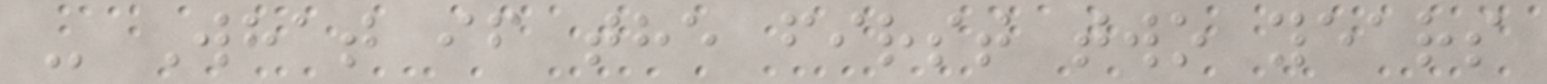- What if the first two years
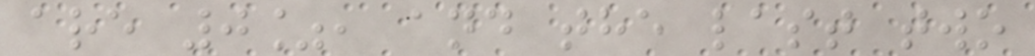are 0%, and the last two
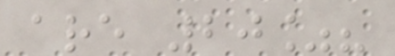are 20%?
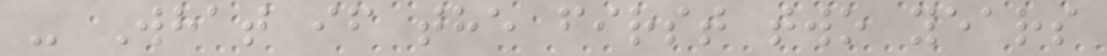- What if the first two years
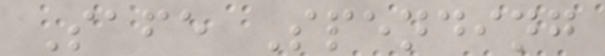Safe Spending
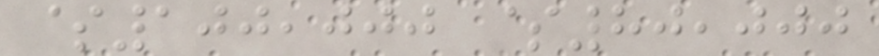$100,000 $80,000
